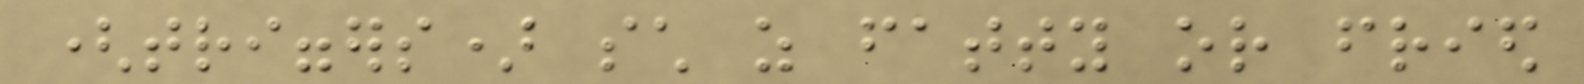(triggers) such as fatty or fried
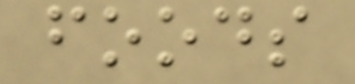foods
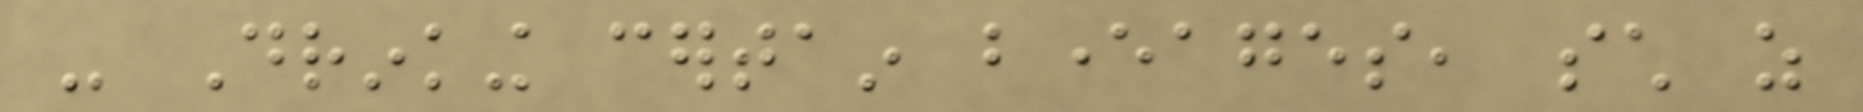- Drinking certain beverages, such as
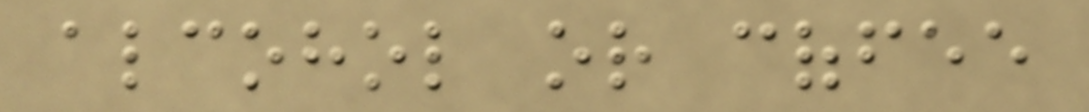alcohol or coffee
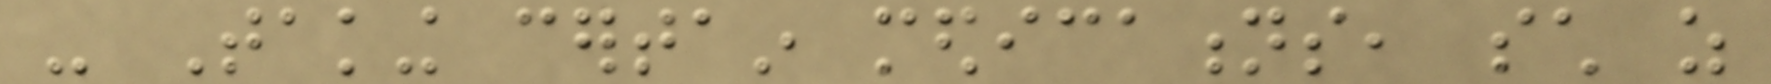- Taking certain medications, such as
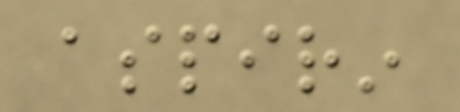aspirin
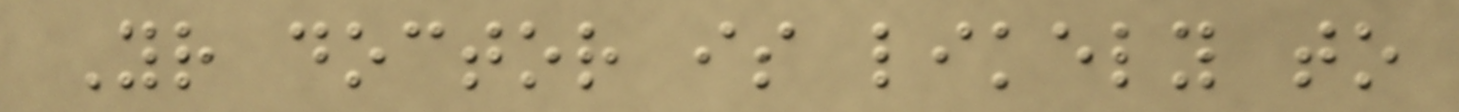Your doctor is likely to
